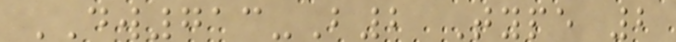DW713-B2 Type 2
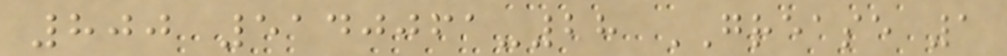800 5140061-28 GREASE 1
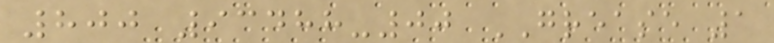800 93488-00 GREASE 1
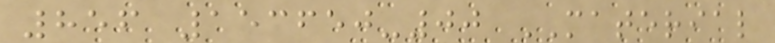856 153650-00 MATERIAL
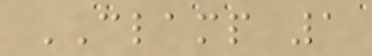CLAMP 1
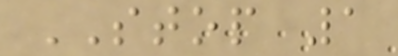STOP 1
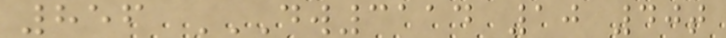856 DW3114 10 40T
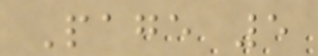Page 5
